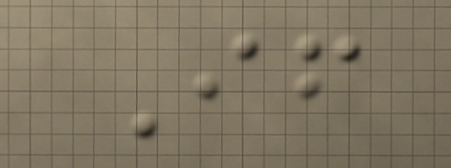If
